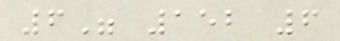6" 152 6
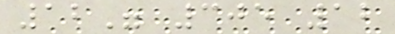12" 305 12
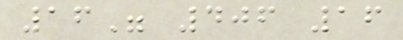16" 406 16
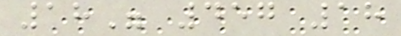18" 457 18
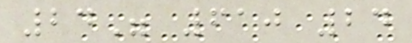24" 610 24
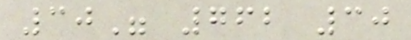30" 762 30
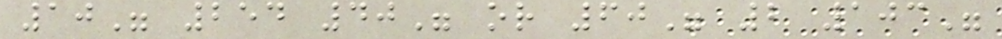10" 254 40" or 60" 2 103"
